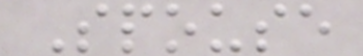Spouse
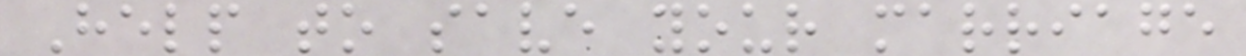Help to save your marriage
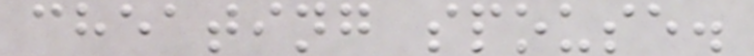cheating spouse.
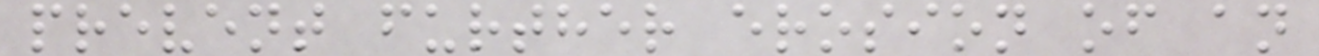prevent further erosion of an
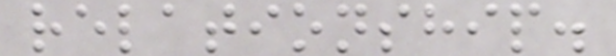relationship.
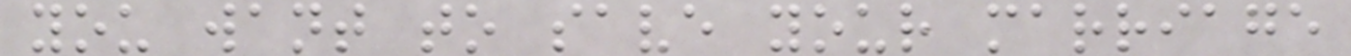you want to save your marriage
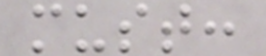must:
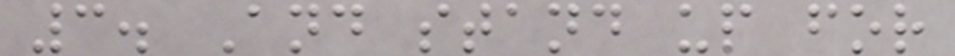3. And stand up for
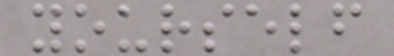yourself
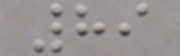89
